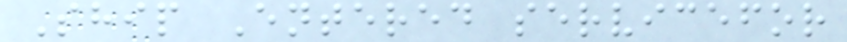Ship Entered servicefor
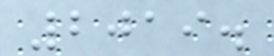2019.
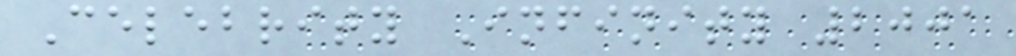Celebrity Infinity 2001
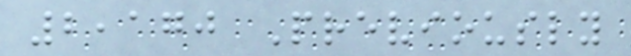2,170 Previously
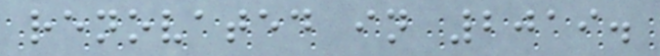renovated in 2019.
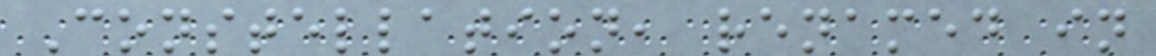Constellation, renamed in
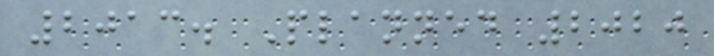2013. Planned 2020
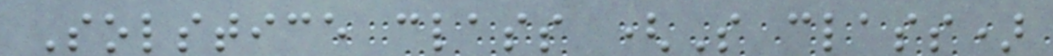Solstice class (S class)
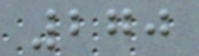270
